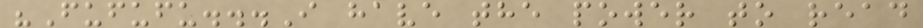"Fufufu...I have the power to read
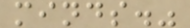minds."
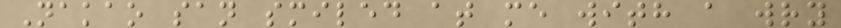Nakao san smiled at me with a wry
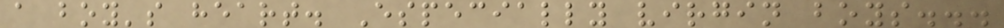a boy's heart. Especially virgin boys...
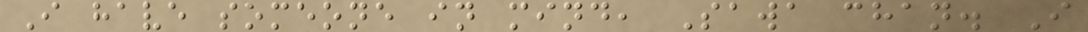I have someone in mind, Sawa chan. I
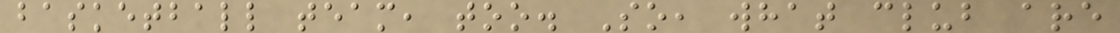basketball team, too. So, what club are
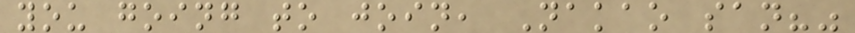you going to join, Nakao san?"
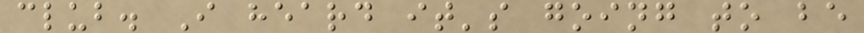club. I heard it's going to be
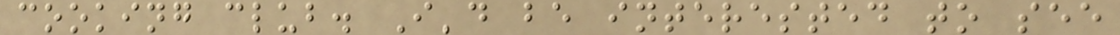cooking club. I'd be interested to see
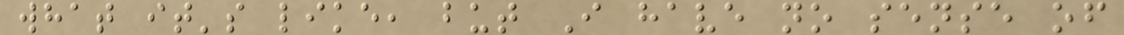what it's like, but I have no sense of
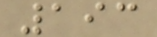193
